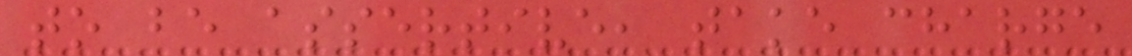to be assertive, take charge
